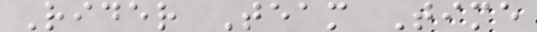Rider Team Time
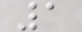1
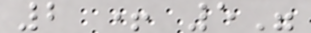2 + 5"
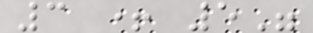3 + 5"
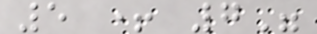5 + 7"
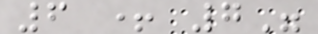6 + 7"
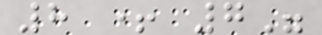8 + 7"
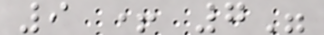9 + 7"
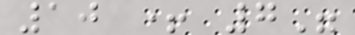10 + 7"
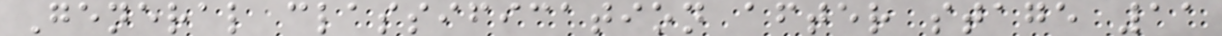General classification after stage 11
